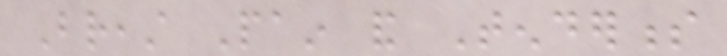Breast Pain and Tenderness
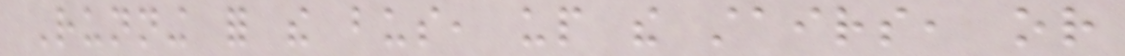Running for the bus, up the stairs, or
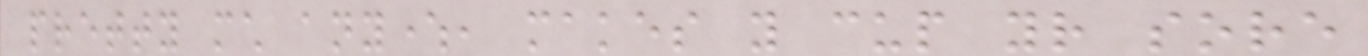pretty much anywhere, makes you cup your sore
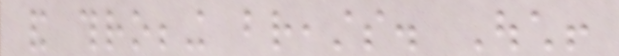and throbbing breasts. Ouch!
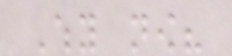Why now?
